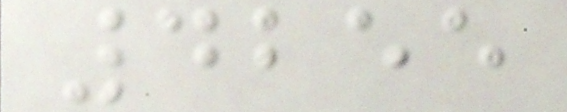4255
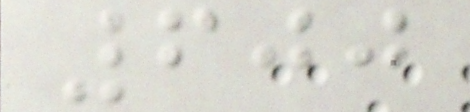600
